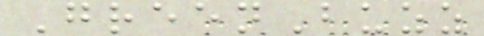GreenBuzz
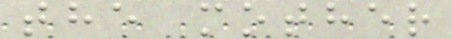the mother
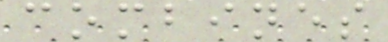combines
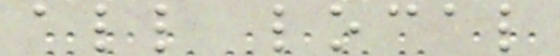all local
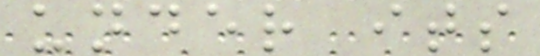under its
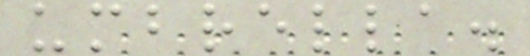umbrella.
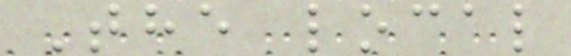The local
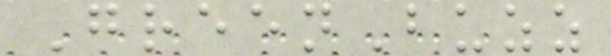GreenBuzz
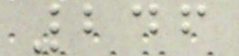246
